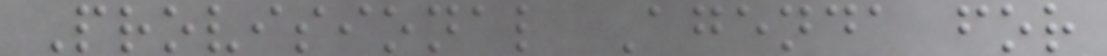Provisional Agenda for
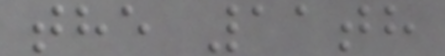the 11th
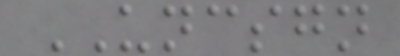UNCSGN
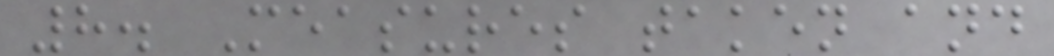8. Measures taken and
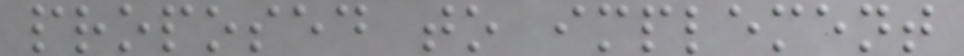proposed to implement
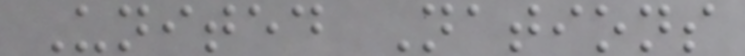United Nations
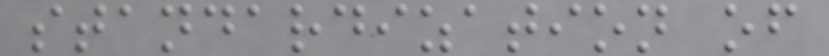standardization of
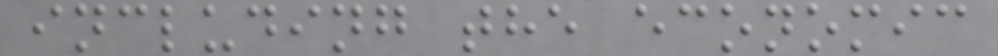including the economic
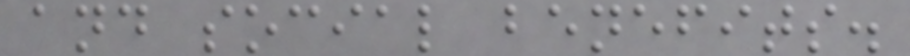and social benefits.
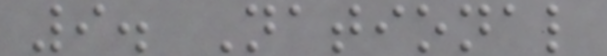9. National
